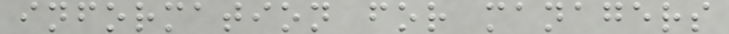information for managers
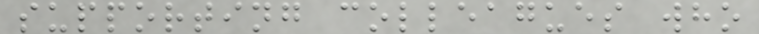supporting colleagues who
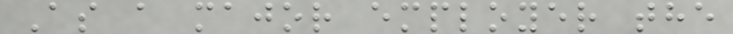As a major employer the
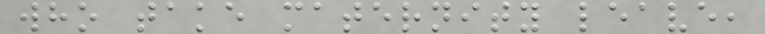who take maternity leave,
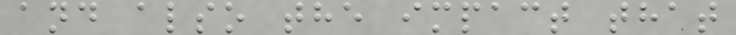and also the impact that
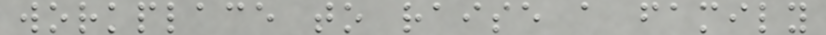workplace to raise a family
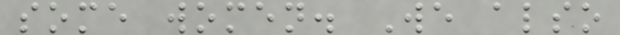some women. We also
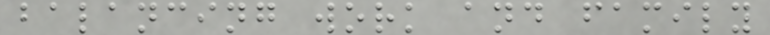balancing work and family
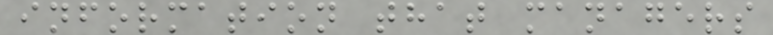information that managers
